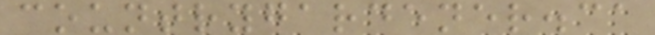countrygardener.ca
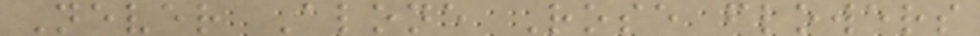Never Alone Rose flowers
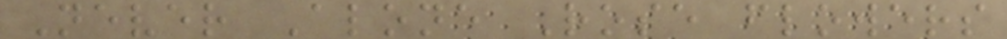Never Alone Rose flowers
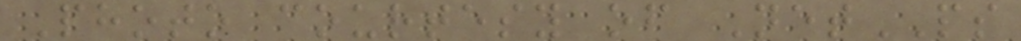Photo courtesy of NetPS
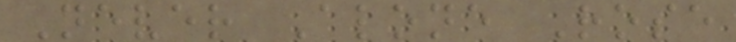Never Alone Rose
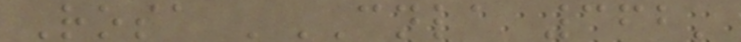Rosa 'CNLA 362'
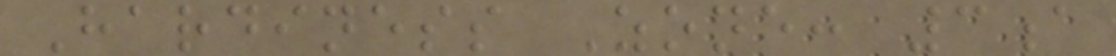Hardiness Zone: 3a
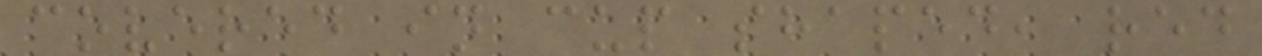covered in cup shaped, red
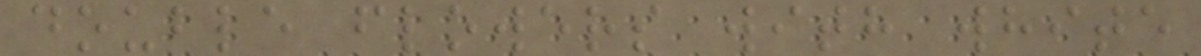double flowers with white
